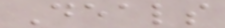Deals
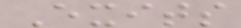Exits
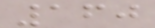160
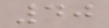40
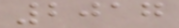2017
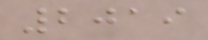2019
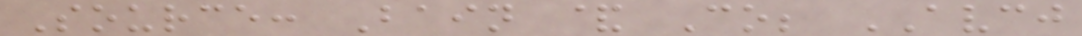Source: Bain & Co; AVCJ
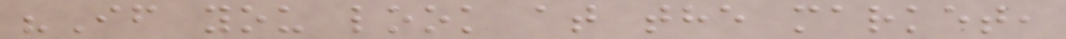"If you look at the market,
